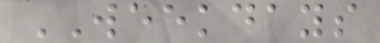WEEKDAYS
